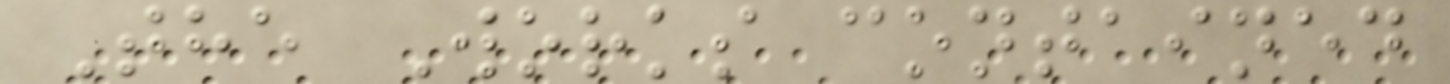The Works contained
